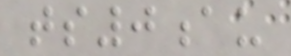ts0au
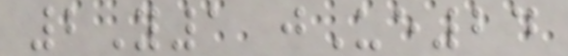2Y1 jUe24
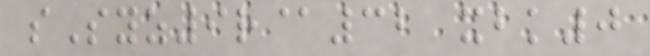sSyz9r@32 xbk0
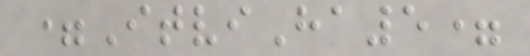=ItviHa5=
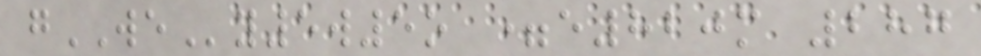gWEy5w5o =e820m 287
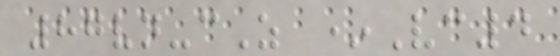87vn-cZ *Vc4
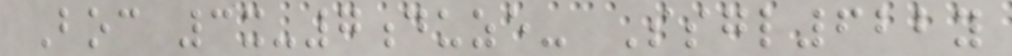Boc 3x-7duze- Ssgl622y
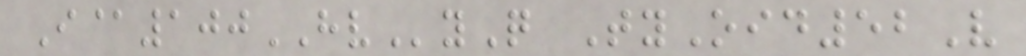I@100HVyQ TyOid52V
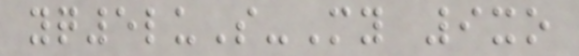yq5luS-My 9xo
